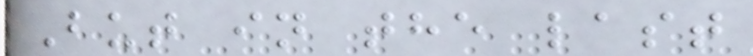But in the last
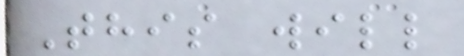This will
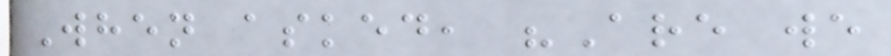When asked, "Are we
